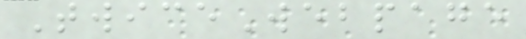TwiceWebpage
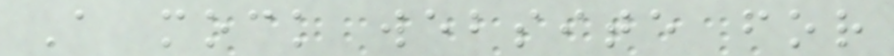A mock website for
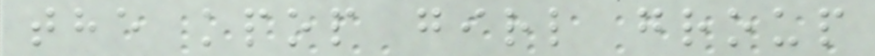the kpop girl group
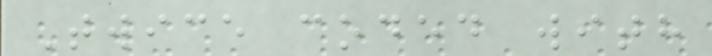Twice coded with
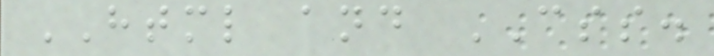HTML and CSS.
